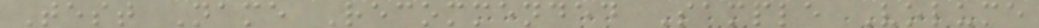Test Name Recommended Sample Volume
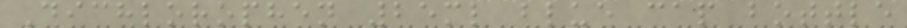Dichlorophen 25ml blue cap bottle
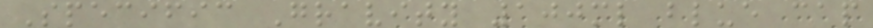Specific Gravity 100ml blue cap
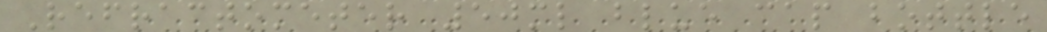Refractometer 50ml blue cap bottle
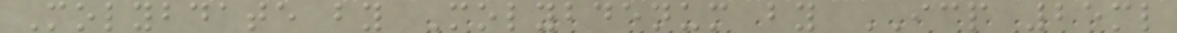Molybdate by Molybdenum by ICP 25ml
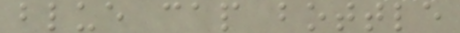blue cap bottle
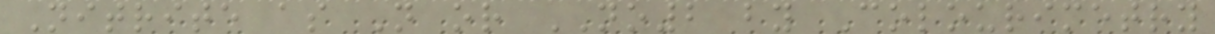Nitrite as N or NO2 by Colourimetry
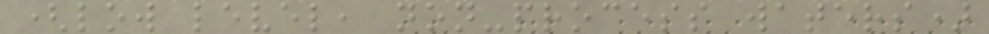(low level, non-process waters)
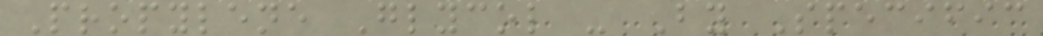Propylene Glycol - By Specific
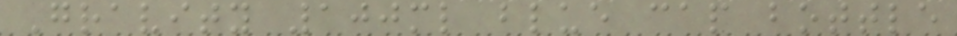Gravity 100ml blue cap bottle
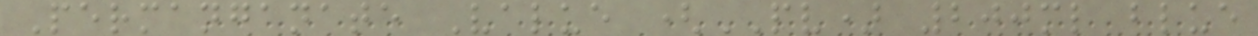Permanganate Value (PV) 200ml blue
